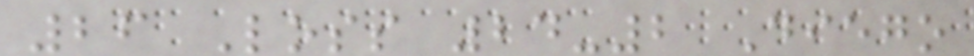26 Loss 24-2 Diego
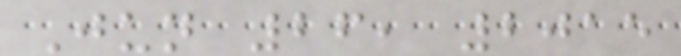Jun 26, 2015
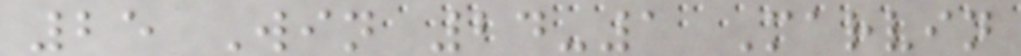25 Win 24-1 Marvin
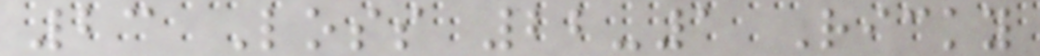23 Loss 22-1 Ricky
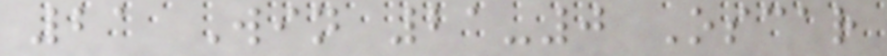21 Win 21-0 Oscar
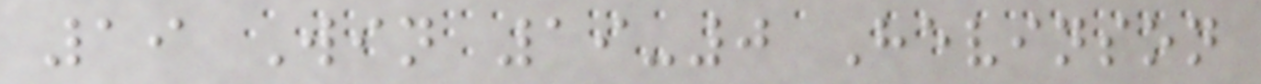19 Win 19-0 Hevinson
